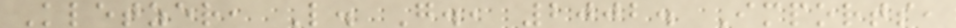Kletzer, L. G., 2002. Imports,
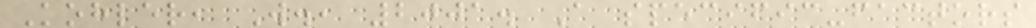Kohler, W., 2001. A specific-factors
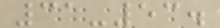31-53.
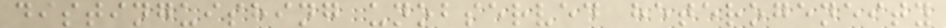distinguishing unobserved heterogeneity
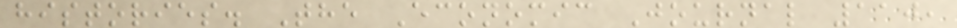histories. The Economic Journal 110,
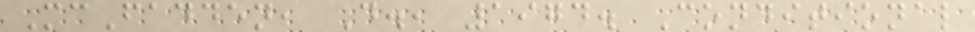McFadden, D., 1974. Conditional
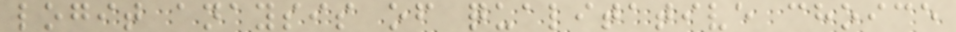logit anaysis of qualitative choice
